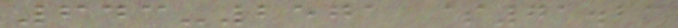643-2571 $71.23
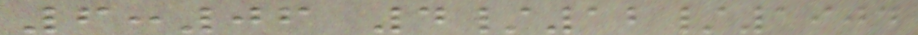6:06 4/12/1904
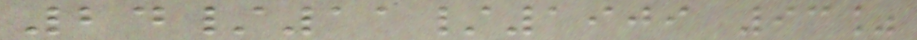24/11/1909 93%
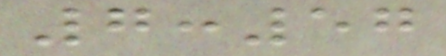7:57
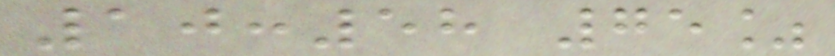10:58 75%
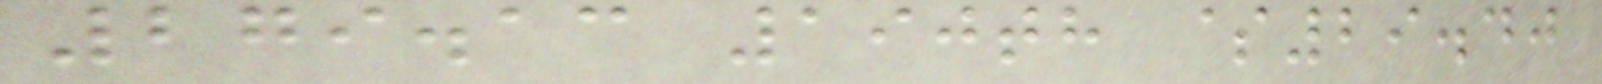279.13 190th $29.40
